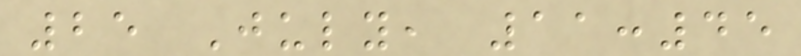25 July, 11:45
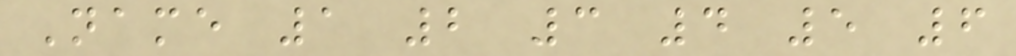Name 1 2 3 4 5 6
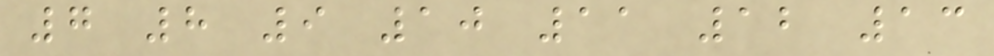7 8 9 10 11 12 13
